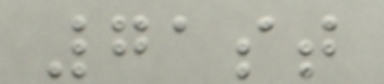71st
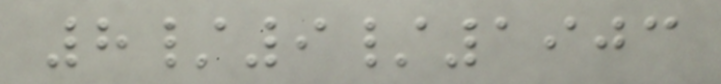8/9/1903
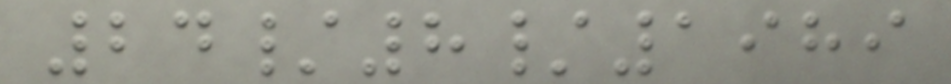24/8/1989
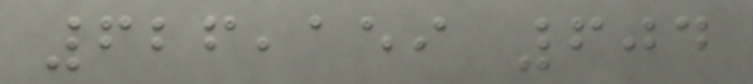626,159 604
